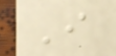I
